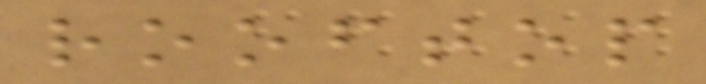rooftop
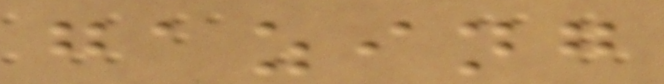gazing
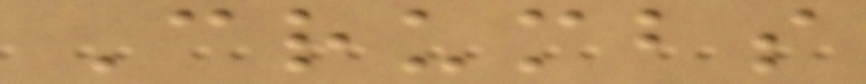Crumbs
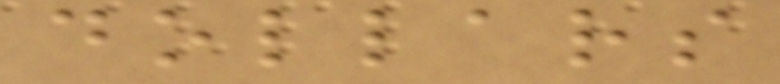dollars
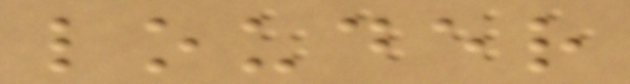louder
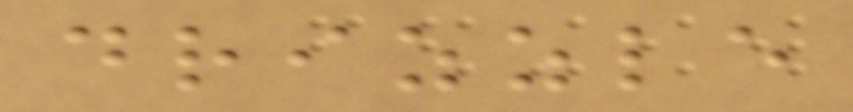drizzle
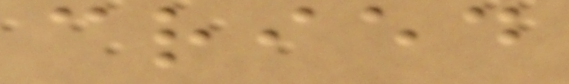cried
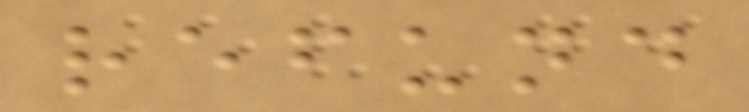refund
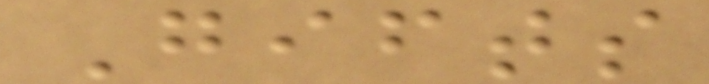Gifts
